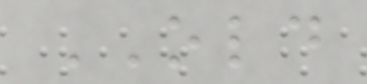OLD
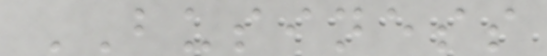BUSINESS
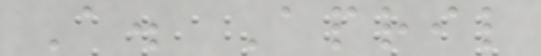A. April
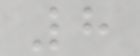8
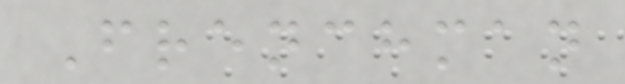Frenchman
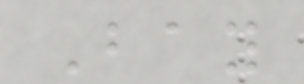Bay
